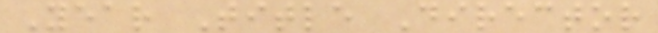Year Title Director
